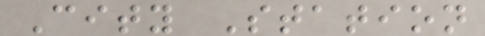City Station
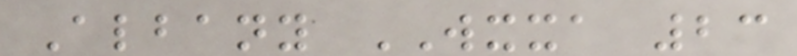Albany WXXA 23
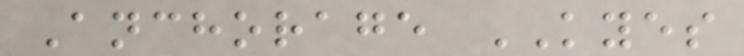Anchorage KYES
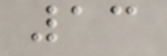13
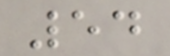54
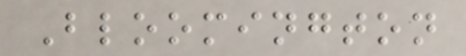Bloomington
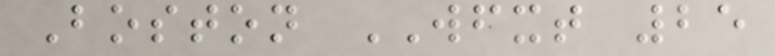Boston WFXT 25
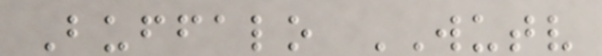Buffalo WUTV
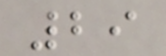29
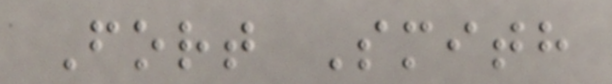Fort Smith
